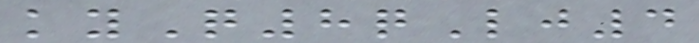kyQ8qLj4
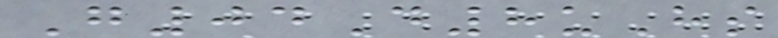G04D8uHs
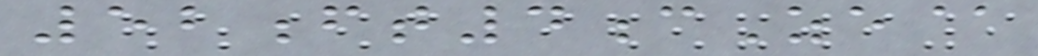52ft4cZe@
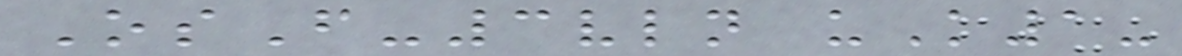OsF-3vln uK1-
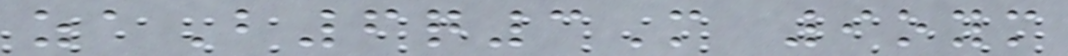zaB6q3M 9oym
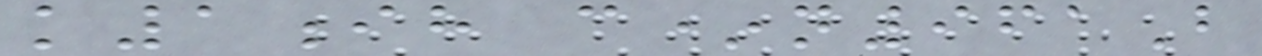k1ih c*n961B
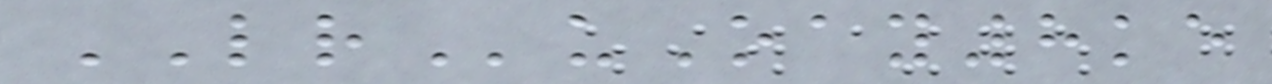LRuOay8ke
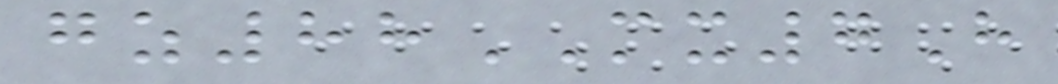gz88MX7H
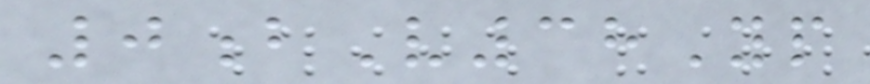0bV38Yp
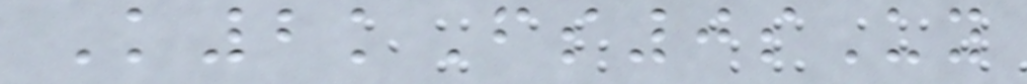K2kFs0sUy
